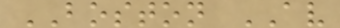BOSTON AV
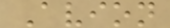Avion
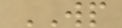WP
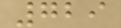729
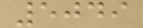5049
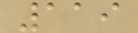119
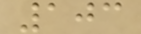103
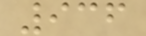936
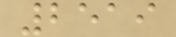2519
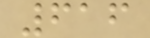616
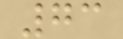73
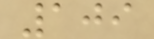109
